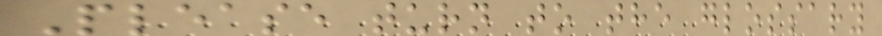Please turn to the glossary
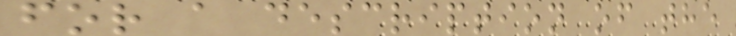for a description of the
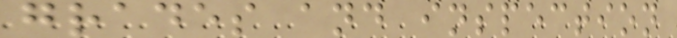grades and inspection
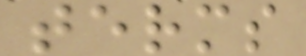terms
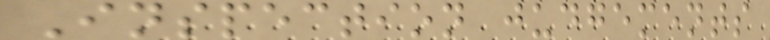Inspection judgements
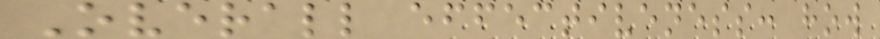Overall effectiveness: how
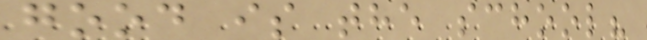good is the school?
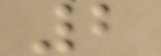2
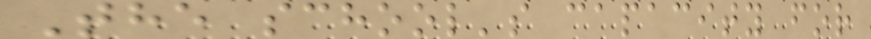The school's capacity for
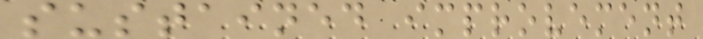sustained improvement
